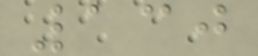130
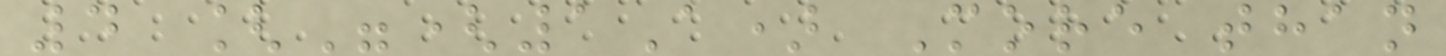4 ["(1A) More than
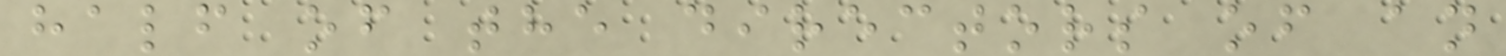half of the directors of an
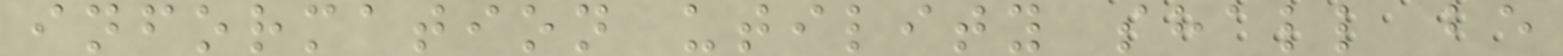information utility shall be
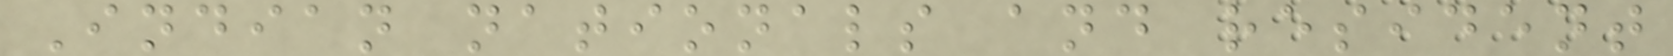Indian nationals and resident
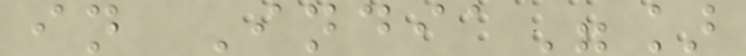in India"]
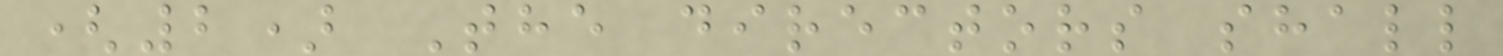(2) The directors shall
